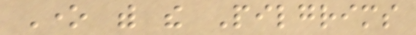One with the Pilgrims
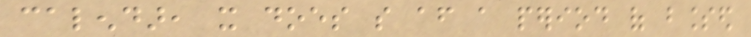calendar, it does so after a period of blessed
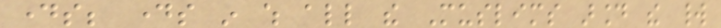days; days in which all the Muslims around the world
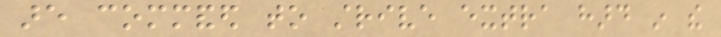are commanded to strive extra hard in the
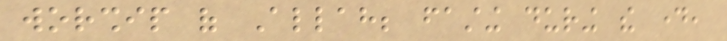worship of Allah; fasting during the day,
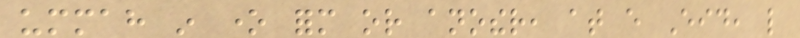ummah in one form or another, at every Eid, like
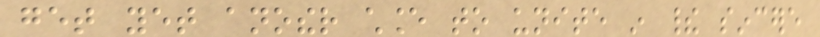get yet another chance to unite in their sincere
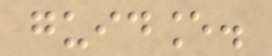guidance.
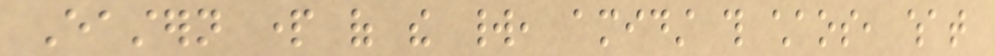Eastern part of the world, amidst this chaos, what
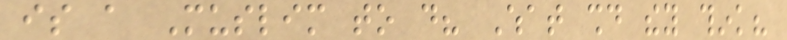is a Muslim to do? What should they think?
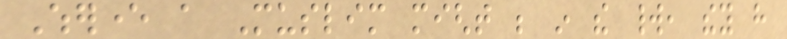Wherever a Muslim might be in the world, they have
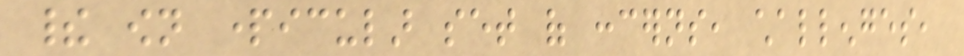their own particular set of concerns, challenges,
